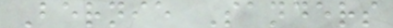Bernie Sanders
